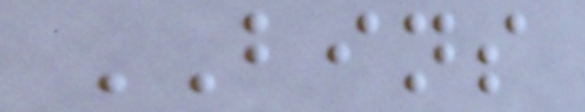BINS
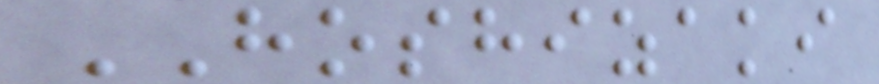HOSHIZAKI
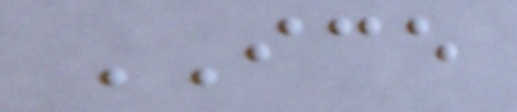ICE
